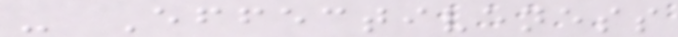- Effectiveness
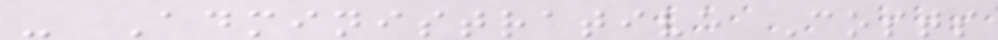- Administrative Costs
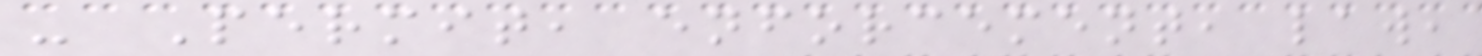- Permit, enforcement, law,
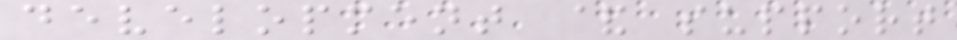development & support
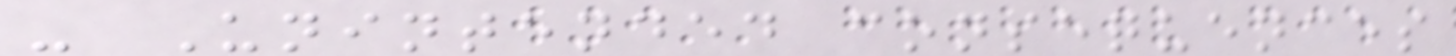- Unintended consequences
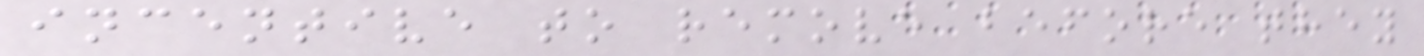incentive to remove before they
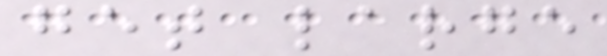get large
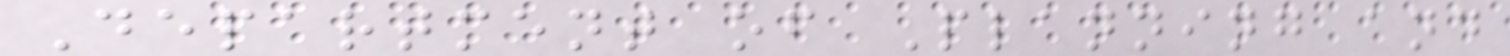Department of Planning and
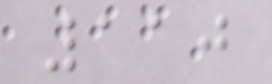110
